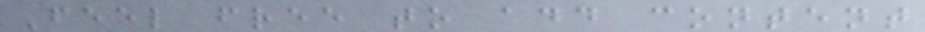Feel free to add content
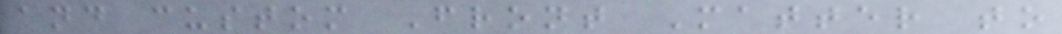and custom Front Matter to
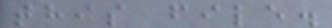this file.
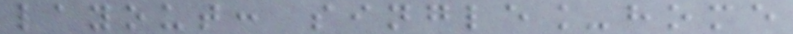layout: single_home
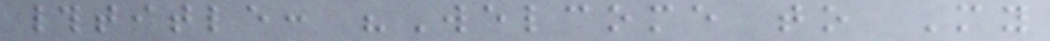#title: "Welcome to My
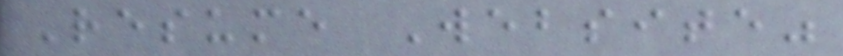Resume Website"
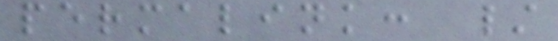permalink: /
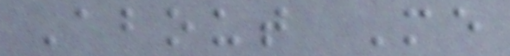About Me
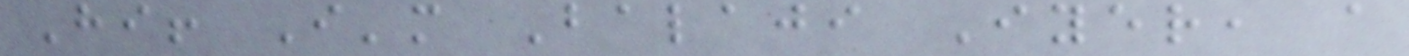Hi! I'm Balaji Iyer, a
